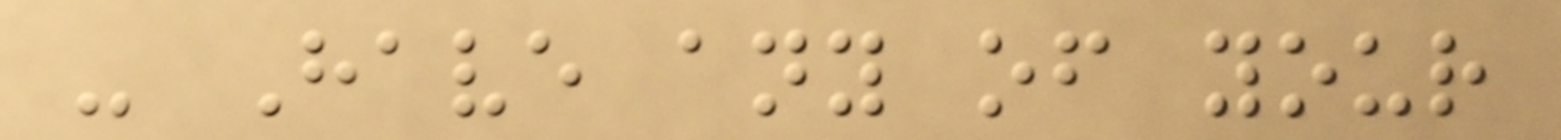- Have any of your
